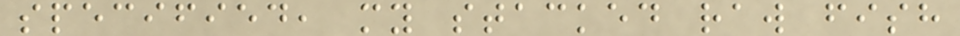specified, my stacked raw fish
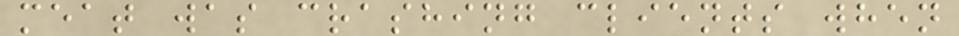meat was crashing clients when
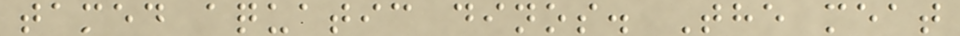tamed aquatic dinos. The meat
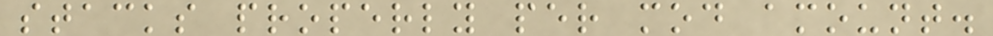stacks properly per mod amount.
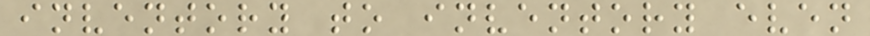inventory to inventory even
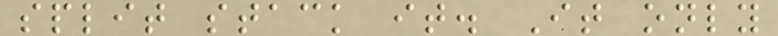split stack it. It only
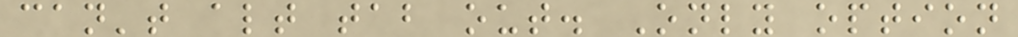can't alt tab out. Only option
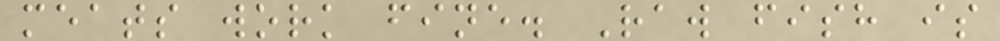meats work fine. Raw fish is
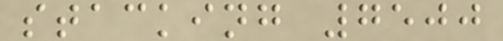stacking 7500
